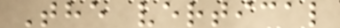The vertical
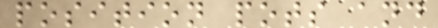position pots and
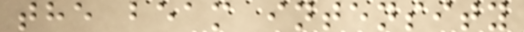the beam intensity
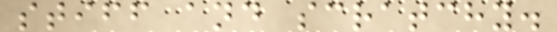stiff and scratchy.
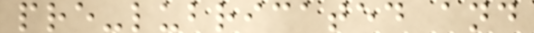pre-lubricated and
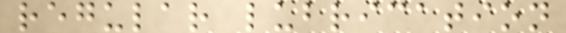regular lubrication
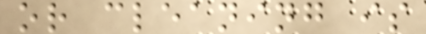or cleaning is
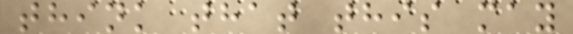think that this may
